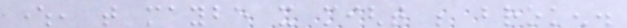where, that maybe it might be broken.
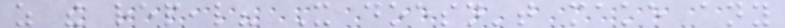as the repeal? It doesn't make any
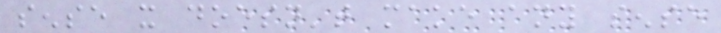sense it doesn't make any sense
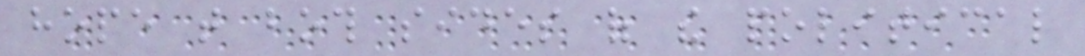hope that both sides of the political
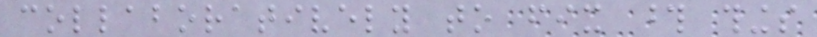collaboratively to fix those things
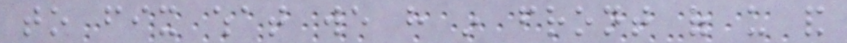to fix what we have in front of us and
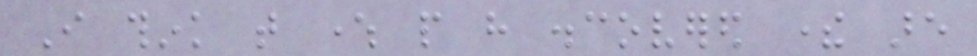I think that where people have discovered there are
